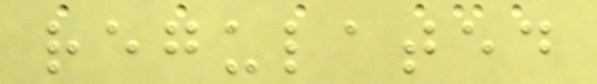regulated
